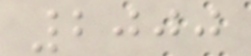2000
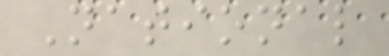National
